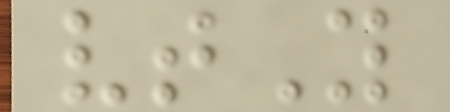vtY
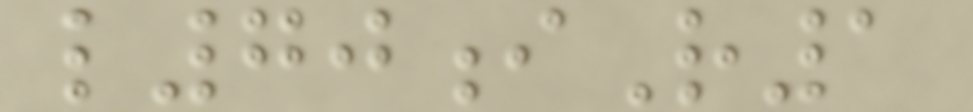l70iR1
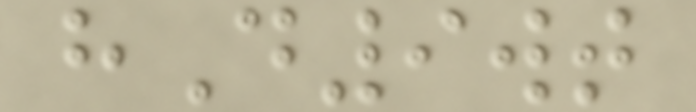hD9wt
